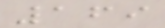169
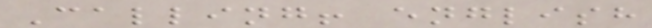Calling! english
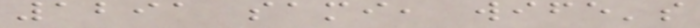1291 sami, wife's
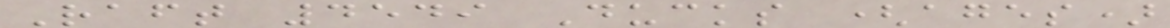Raft 4549 Ducks (ages)
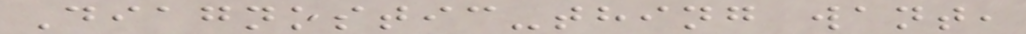Diagnostic-thing want,
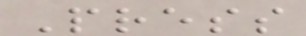Press
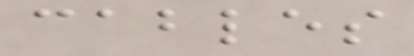cables
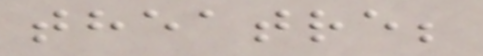theatre;
